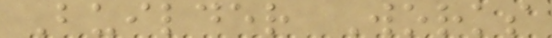Builder Works
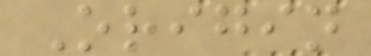Origin
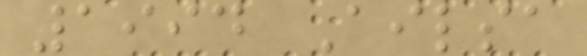1994 Ailsa
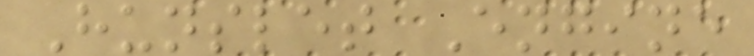Hunslet Engine
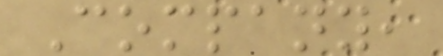Company,
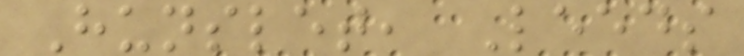Hunslet, Leeds
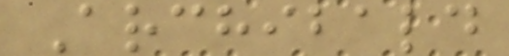Archibald
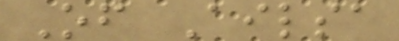Of Ailsa
